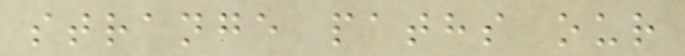strange paths our
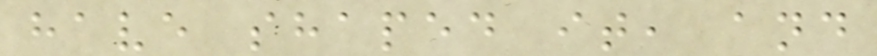have shaped it, and
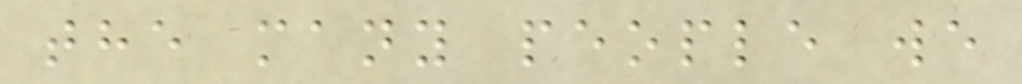the many people we
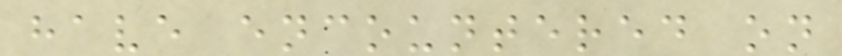have encountered on
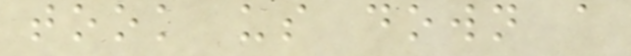took us down a
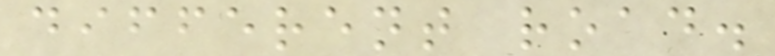different road.
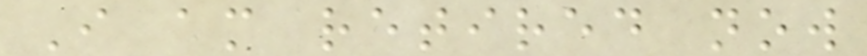I am retired now
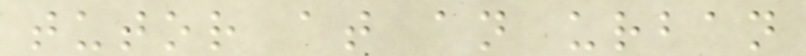tutor at an urban
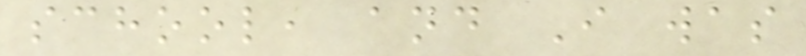school, and I was
